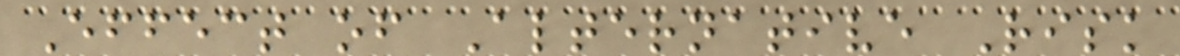Effect of Alternative Risk
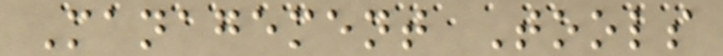Management Tools
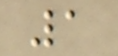1
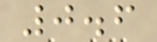0.6
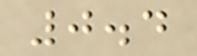0.4
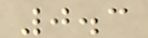0.3
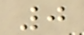0
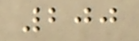200
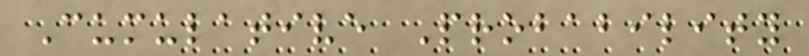Cumulative Probability
